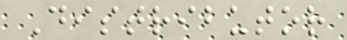Distributor
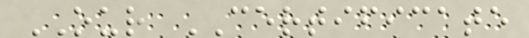OUR CERTIFICATE
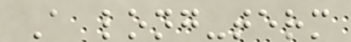A long-term
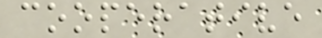cooperative
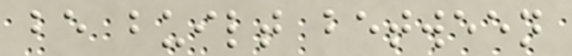be built between
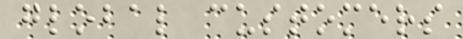global customers
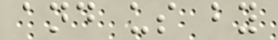and us by
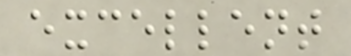excellent
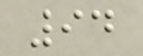94
